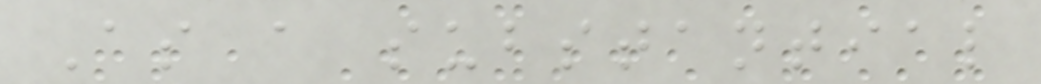As a substantial
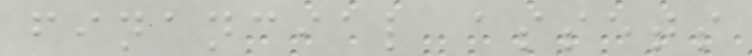financial assets
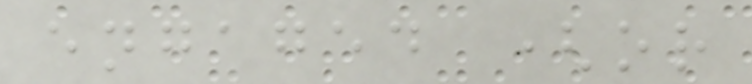engaged (or
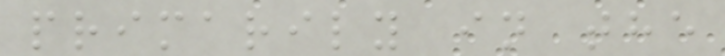primarily in the
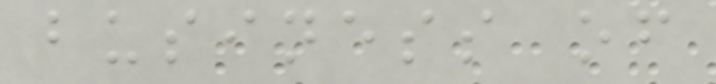business of
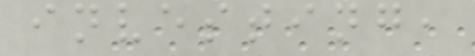investing,
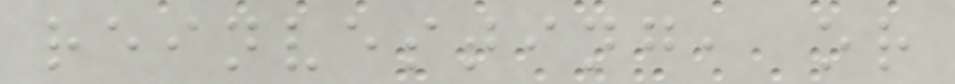reinvesting, or
